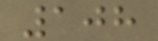108
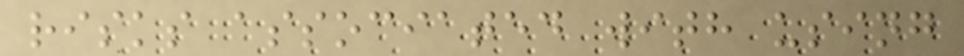risks associated with using
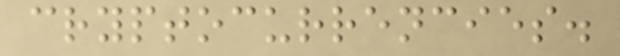cryptocurrencies.
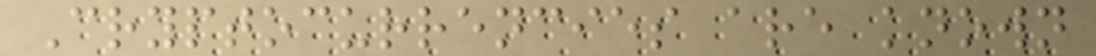Cryptocurrencies are known
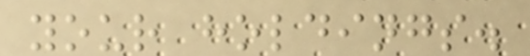your holdings.
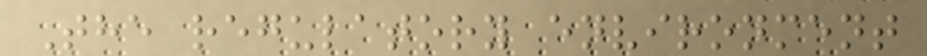The regulatory environment
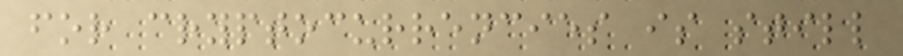for cryptocurrencies is still
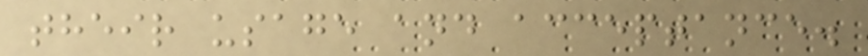their usage and acceptance.
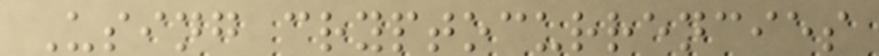Using cryptocurrencies
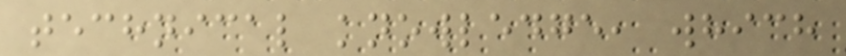technical knowledge, which
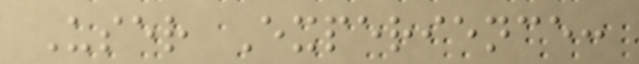User Experience:
